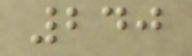240
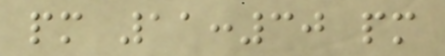pm 11:30 pm
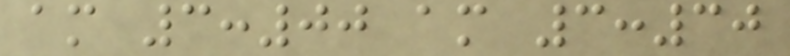am 3:00 am 3:30
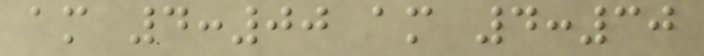am 4:00 am 4:30
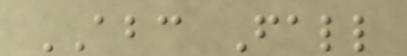ABC Fall
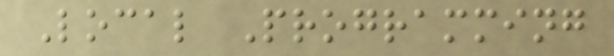Local Programming
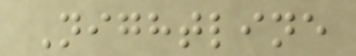Nightline
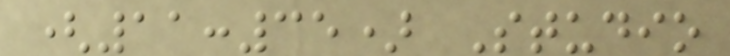(11:35) Studio
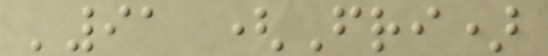'91 (Fri)
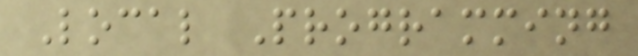Local Programming
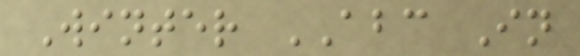Winter ABC In
